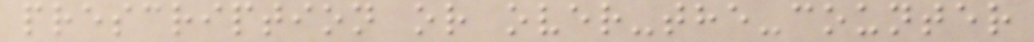prescription or over-the-counter
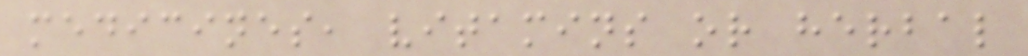medicines, vitamins or herbal
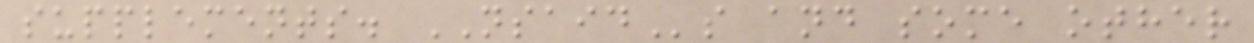supplements. NSAIDs and some other
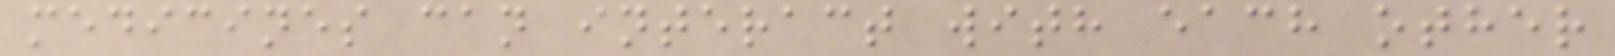medicines can interact with each other
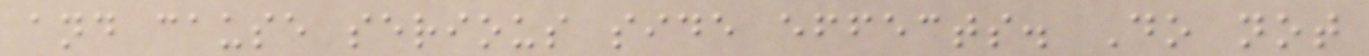and cause serious side effects. Do not
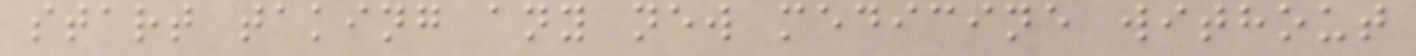start taking any new medicine without
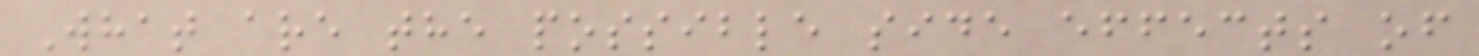What are the possible side effects of
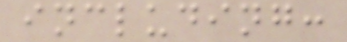including:
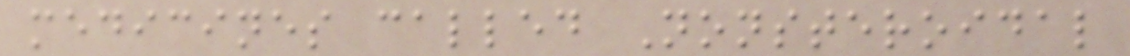medicines called Nonsteroidal
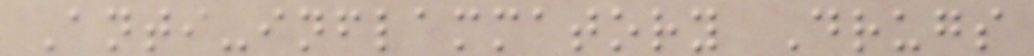Anti-inflammatory Drugs
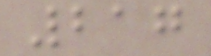217
